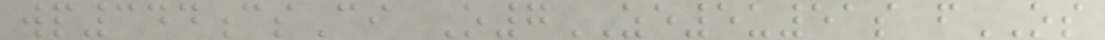wp344csCi O7ZE5u51s fOS
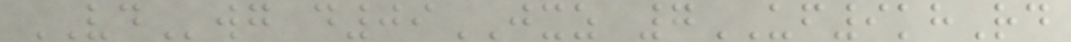VDwg d09JXZ 7UF9khRd
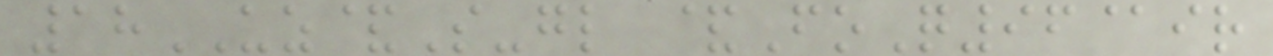18UZ&S-gl &FoQ96@ir
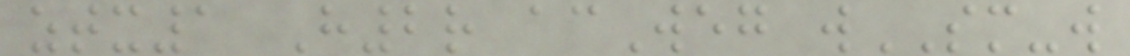ztx1 H2r acWeg wSM-w
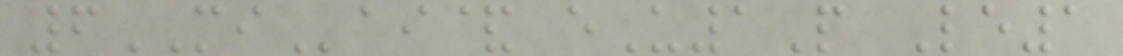6MIai& eU1P Le1
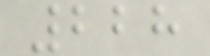228
